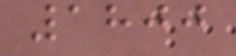1800
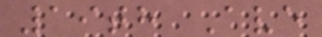19th Ave
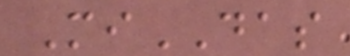MiDAS
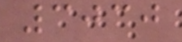3030
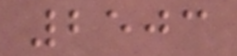2503
